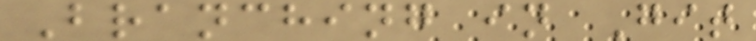Branching in Git
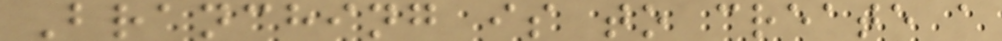Branching is to create a
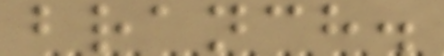branch.
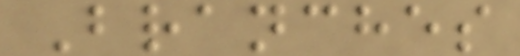Branches
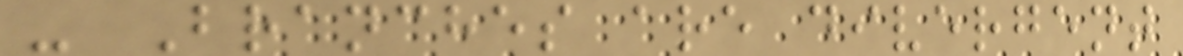- Branches are divergent
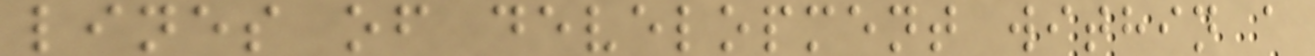lines of development within a
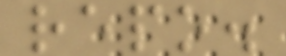repo.
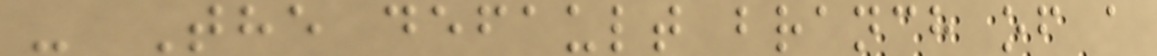- The default branch of a
